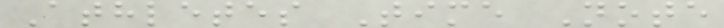Athletes Time Note
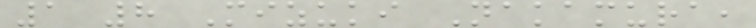1 8 Mizuki Nakamura,
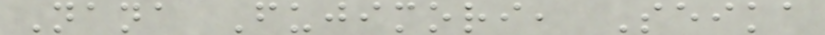Nana Fujimori, Seika
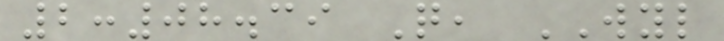2:08.39 Q, WYL
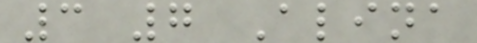3 7 Alina
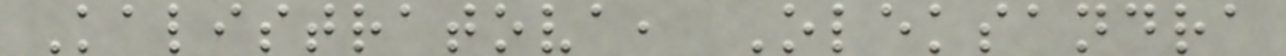Kalistratova, Oleksandra
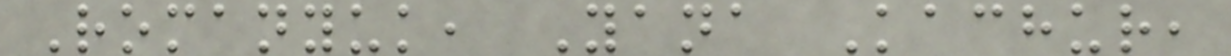Romanyuk, Yana Kachur,
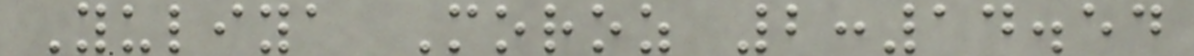Yuliya Moroz 2:14.54
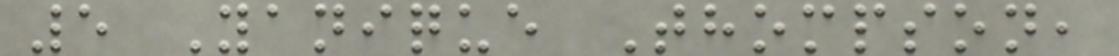5 Yanique Thompson,
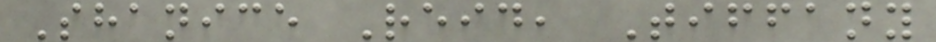Shanice Reid, Tiffany
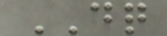DQ
